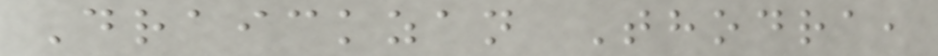Draickzan Thodra,
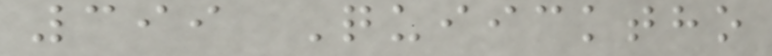399 Quiicktho
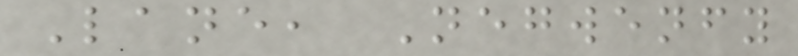Lane, Negwenfy
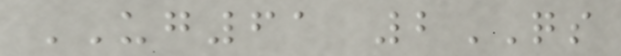UG61 2QS
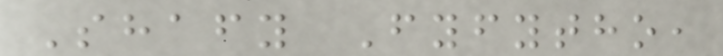Shafy Fyfytho,
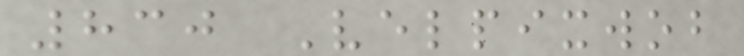830 Velpixwob
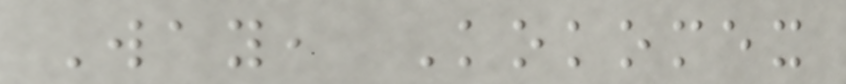Way, Kokomex
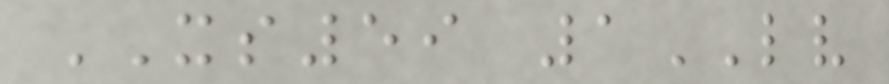XS59 1LV
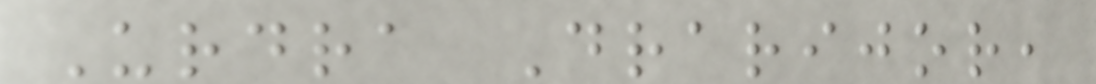Urdra Drarijor,
